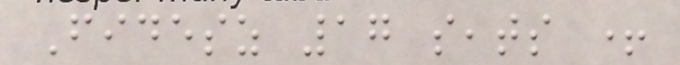Fidesz 17 seats +
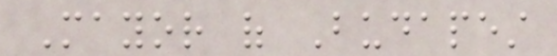Mayor of Budapest
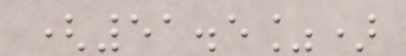(51.5%)
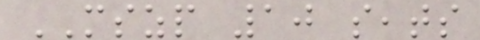MSZP 10 seats
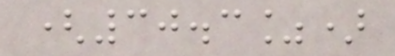(30.3%)
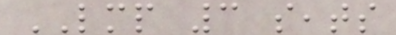LMP 3 seats
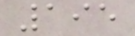195
